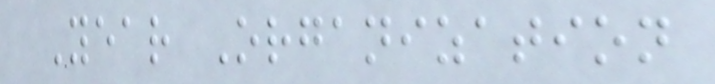Year Organization
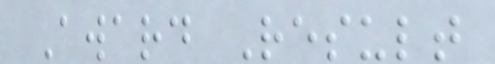Award Result
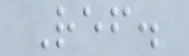Ref.
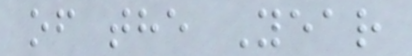of the Year
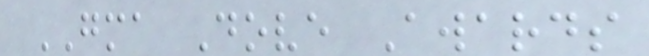GMA Dove Awards
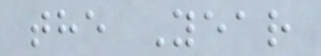the Year
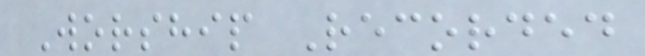Worship Recorded
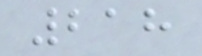218
